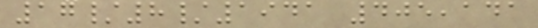17/8/1941 405,141
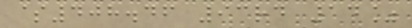$408.46 93rd 14%
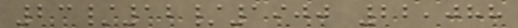23/12/1900 22,088
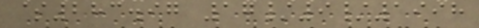$283.97 17/9/1998
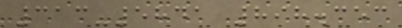313-5841 898.353
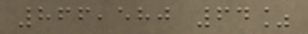866,580 64%
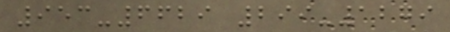953-6629 299-1279
